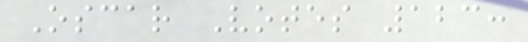Oscar Votes 123:
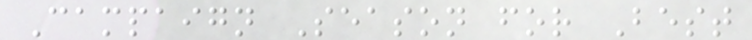Campaign Season for Best
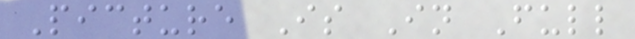Picture Is In Full
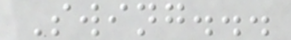Swing...
